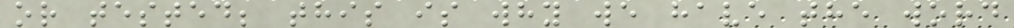or tested; this is why we have the word
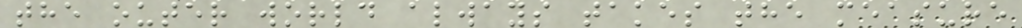the outer world always takes the measure
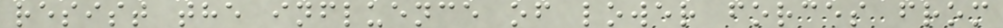resist the influence of lower forces from
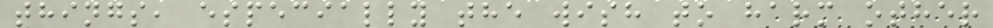things, especially the wish to harm other
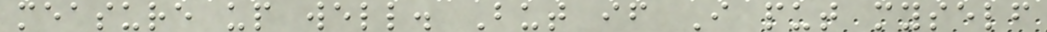measure up well. But if I put myself
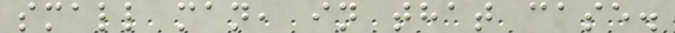small man, in that case.
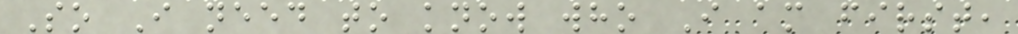So I need to know who I am first,
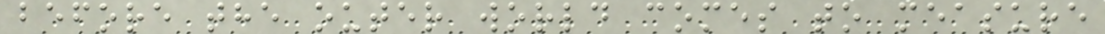before the outer world comes to measure
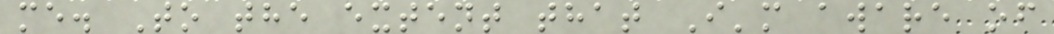me. To the extent that I'm aware of
